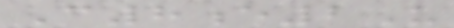C8e2U
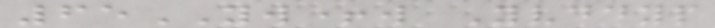65YW+w Yvddyp
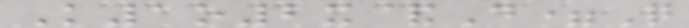K1o2x&D=Q
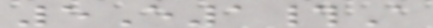5E1#A
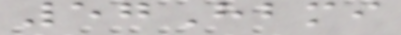57Hbmi
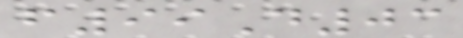f99D03
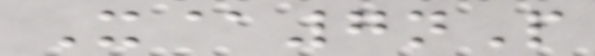X@7nP
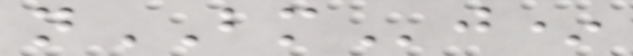nBMj*
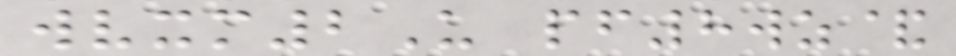wvxm2U pf8wz&
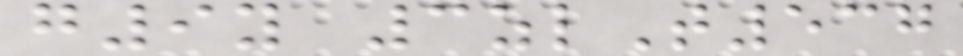g9y 3zlT537
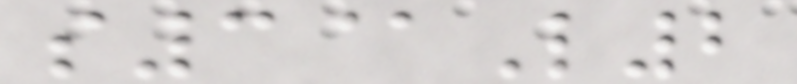s3@L2
